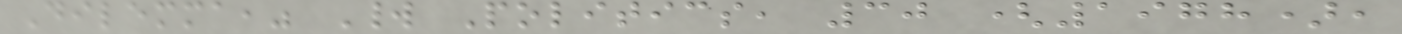Dilemma," World Politics, 30 (1978),
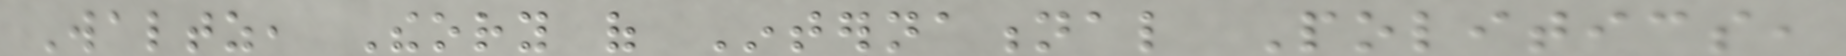Waltz, Theory of International Politics,
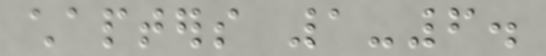chapters 1-6.
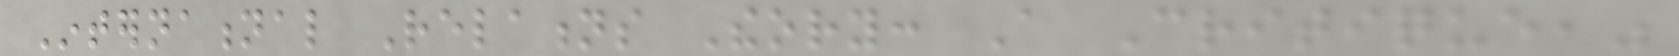International Relations Theory: A Critique,"
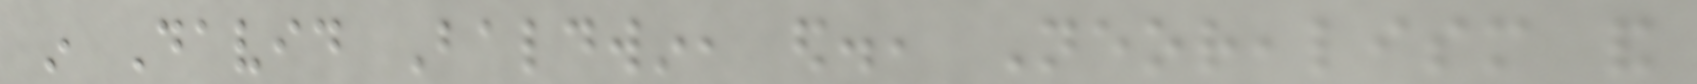in David Baldwin, ed., Neorealism and
